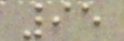95
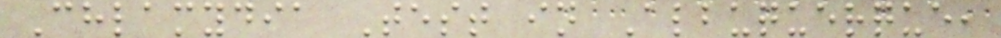Chlamydia Test in Albuquerque,
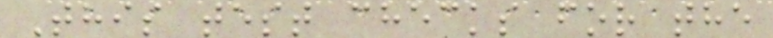This test checks for the
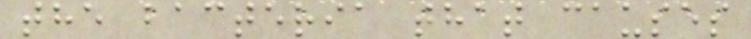the bacteria that causes
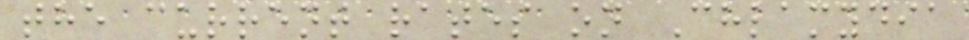the current rates on Chlamydia
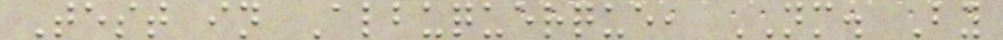Test in Albuquerque, NM. By
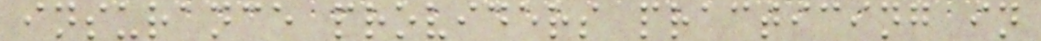insurance providers practicing in
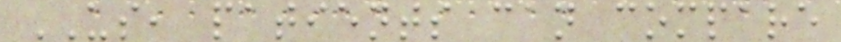US, patients can compare
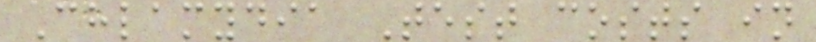Chlamydia Test costs in
